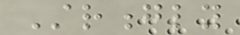Strongly
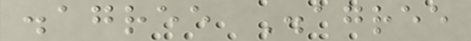disagree Disagree
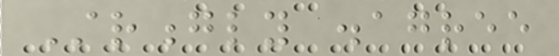Strongly disagree
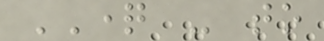QUESTION - to
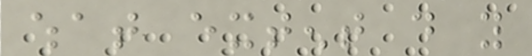what extent do you
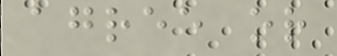agree or
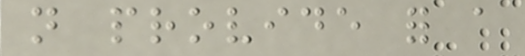not provide for a
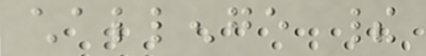challenge their
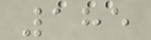185
